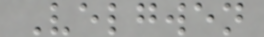Velgwen
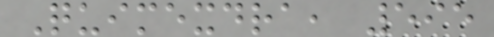Quimexdra, 595
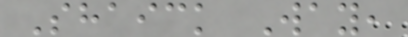Shaick Way,
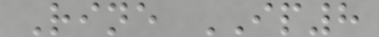Rine IP8
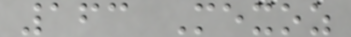163 Mexoz
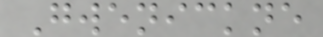Gwenickne
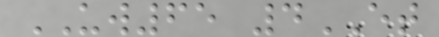UW65 4ET
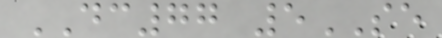DC77 5SE
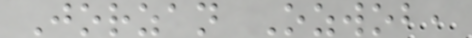Jorzan Ozwob,
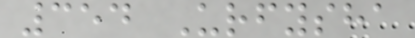354 Urfysha
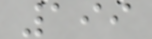199
